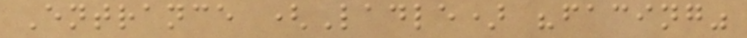Entrance (Ladle) "facing"
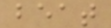beat
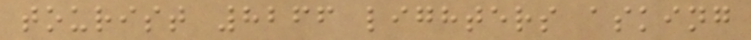tourist 8266 lighters asking
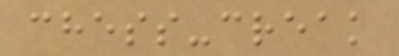chess-creak
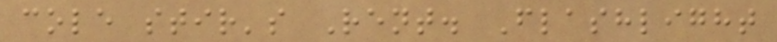cole stir's Rent. Flashlight
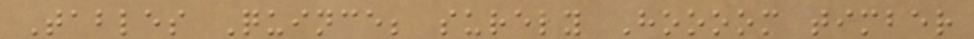Tables Quince; surely Hoooom timber
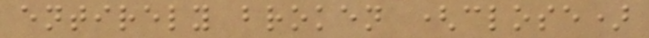entirely broken (close)
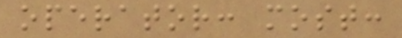operator: most:
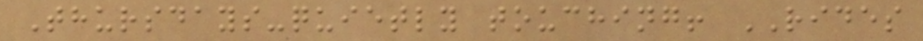Thursdays-quietly touching! RIDES
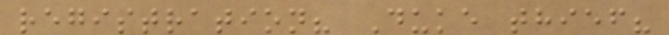registration? Duke thief?
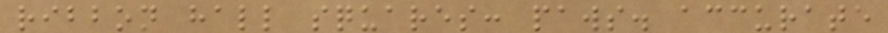ribbon hall squares: paws. accurate
